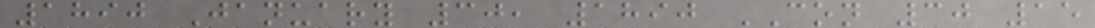1890 January 30, 1890 CON 30 15
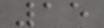15
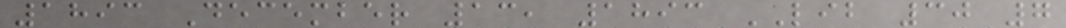1893 December 13, 1893 LIB 30 7
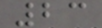23
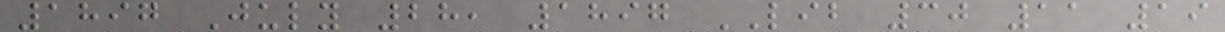1897 July 28, 1897 LIB 30 11 19
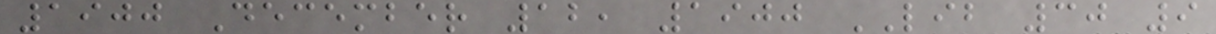1900 December 12, 1900 LIB 30 9
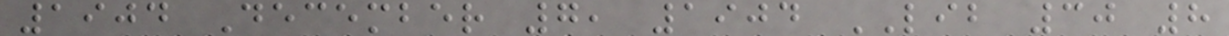1904 December 7, 1904 LIB 30 8
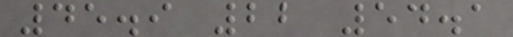45.9 22 54.1
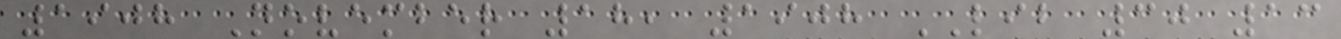1908 November 18, 1908 LIB 30 13
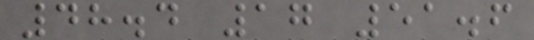48.4 17 51.6
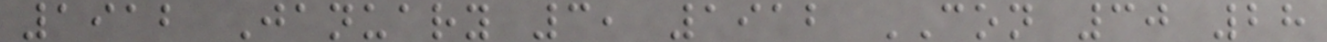1912 January 3, 1912 CON 30 28
